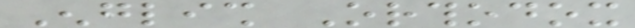English Orthodox
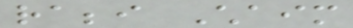rabbi Chaim
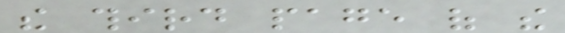the third page of the
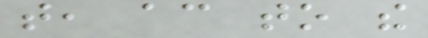that, according to the
